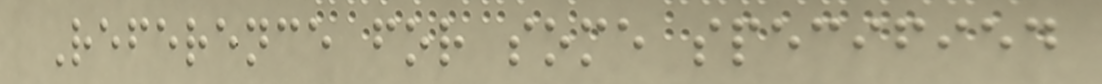Reference for some specified
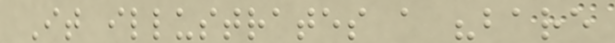It illustrates a "bare
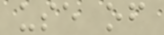use of
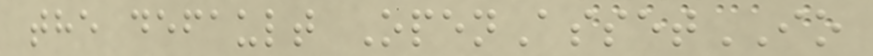the default OpenAssetIO
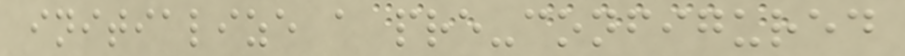initialize a pre-configured
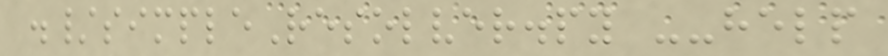./simpleResolver.py --help
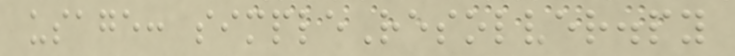usage: simpleResolver.py
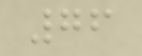76
